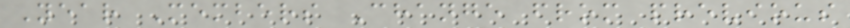Year Members Change from previous
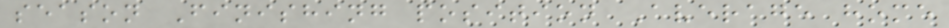season Finishing position Average home
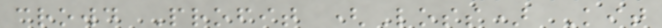crowd Profit (Loss) Kit
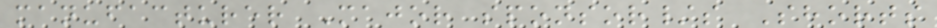manufacturer Major sponsor/s Shorts
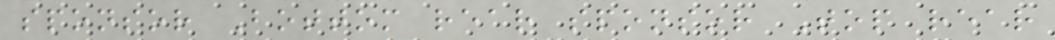sponsor Bottom rear sponsor Top rear
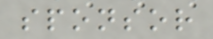sponsor
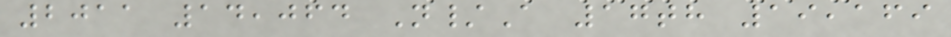2011 14,064 N/A 17th 19,169
